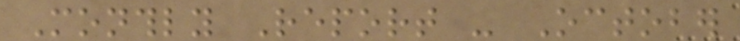Monthly Report - October
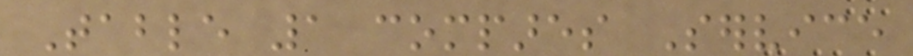Table 1 compares Service
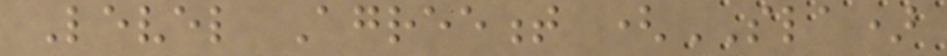Level Agreement (SLA)
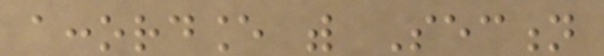accordance with Section
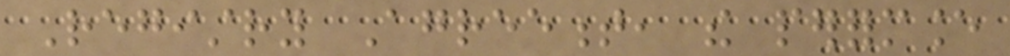Registry Agreement, the performance
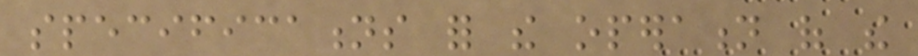specifications for the operation of the
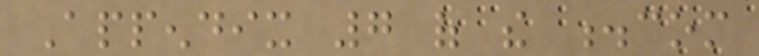Appendix 7 of the .com
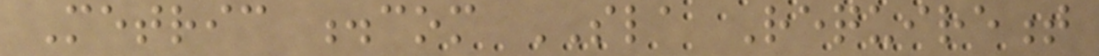Metric .com SLA Requirement
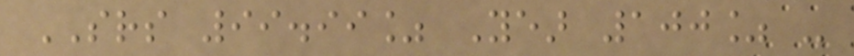SRS 99.99% Year 100% -
